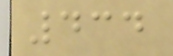434
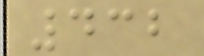432
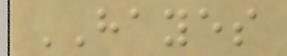HAYES
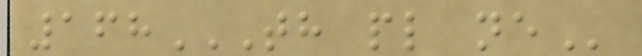168TH PL NE
